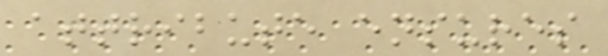attribute ensures
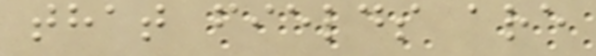that fields are
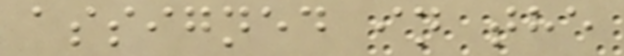assigned in the
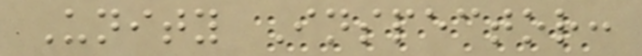Unity Inspector:
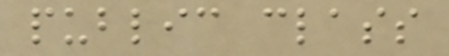public class
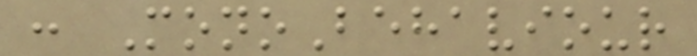: MonoBehaviour
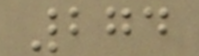274
